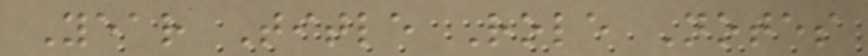Year Title Role Notes
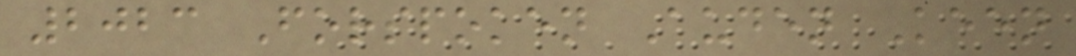2023 Forspoken Auden Keen
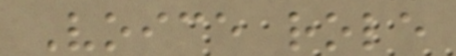Voice role
